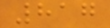817
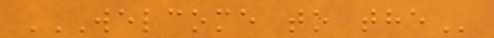WELCOME TO THE
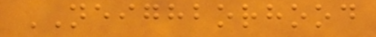NEIGHBORHOOD
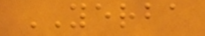YERBA
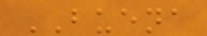BUENA
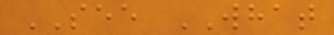SEE WHAT
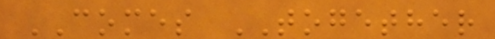COMES TOGETHER
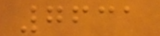7631
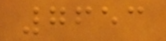7653
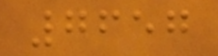7657
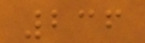236
